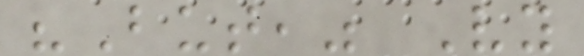"But," Vy
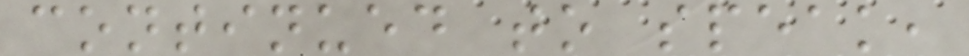continued to speak,
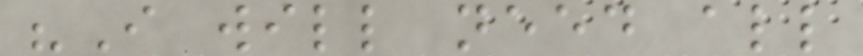"I will need all
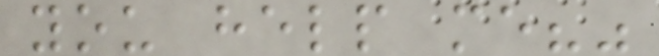you help me?"
